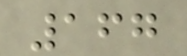167
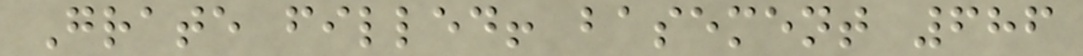Grate filled! basement 686
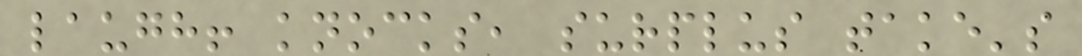laugh! knocks, surplus take's
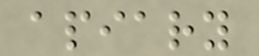apiary
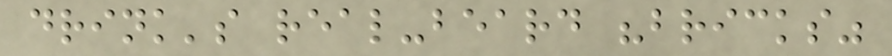drink's real-beard "bricks"
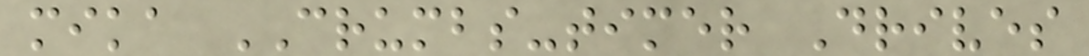mika CRUMBS-timer Drives
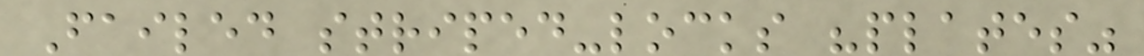Failed striped-locks "plates"
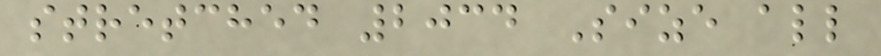stretched 2034 Size all
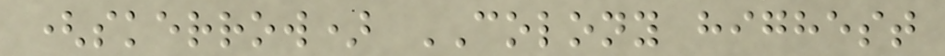(skerrow) COLONY highest
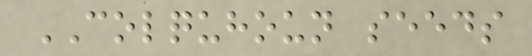COLQUHOUN seeds
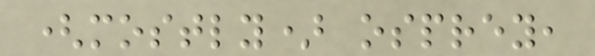(mostly) osprey,
